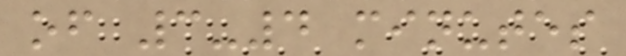of 3-4 minutes
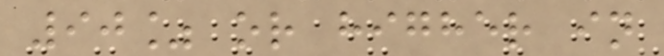90% or higher in
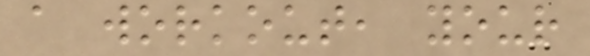a workout, your
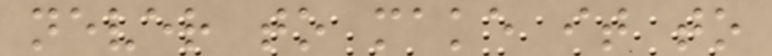never to make it to
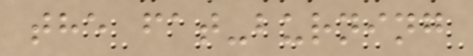the fat-burning
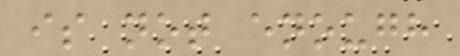is not enough
